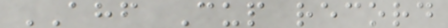AHF Cup record
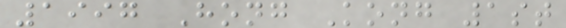1997 Hong Kong 1st
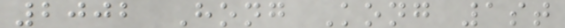2002 Hong Kong 1st
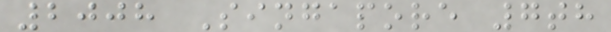2008 Singapore 7th
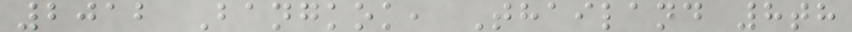2012 Bangkok, Thailand 8th
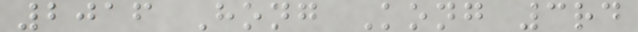2016 Hong Kong 3rd
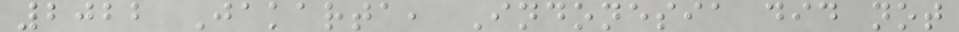2022 Jakarta, Indonesia did not
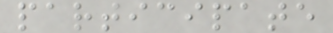participate
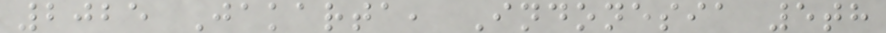2025 Jakarta, Indonesia 5th
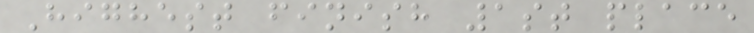Highest finish 1st place
